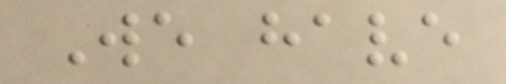We have
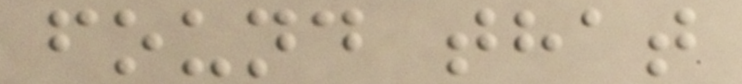found that
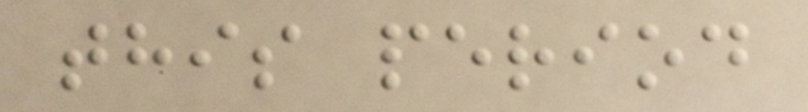this period
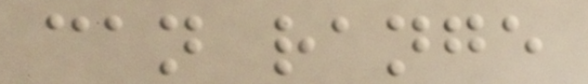can range
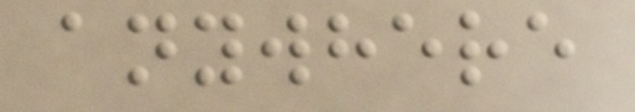anywhere
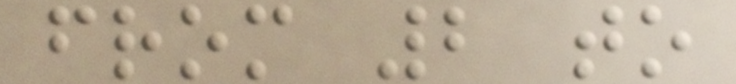from 2 to
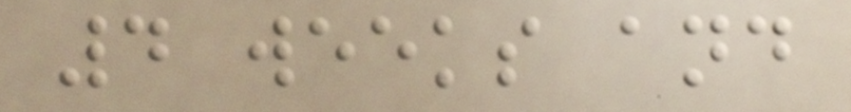4 weeks and
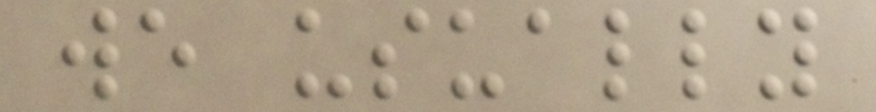we usually
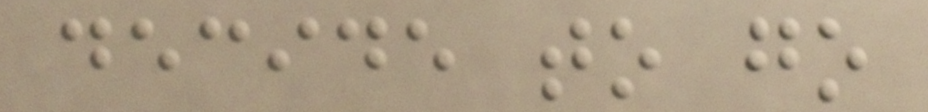decide to go
